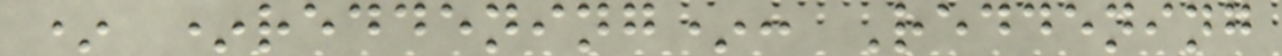* *reddening*: Reddening
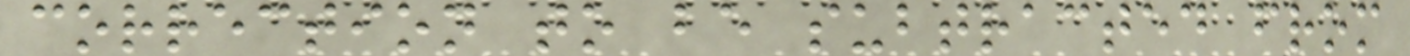correction to be subtracted from
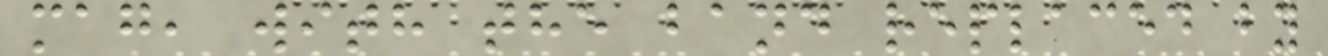mag, with the band replaced by
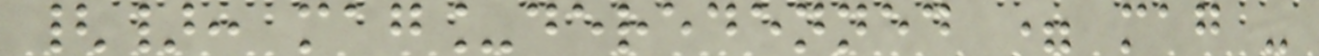{}: mag_deredenned = mag -
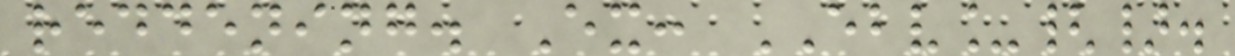reddening. Ex: EBV_{}.
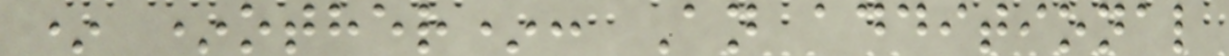* *other*: An additional
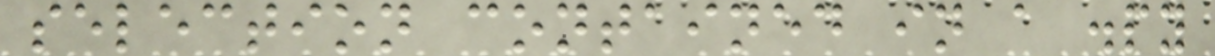selection contained in a .py
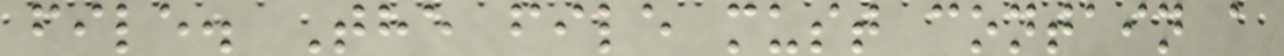file. The file must contain a
